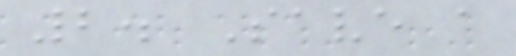2. Save a
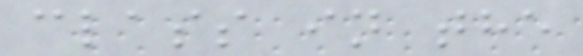class in the
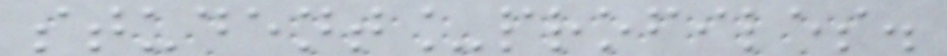student_profiles.
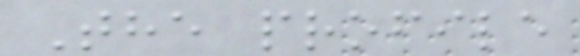The profile
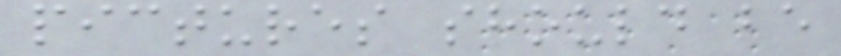pictures should be
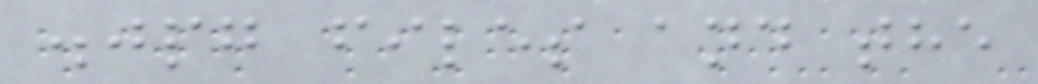.jpg files and the
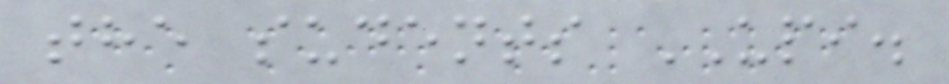the sudents UPI.
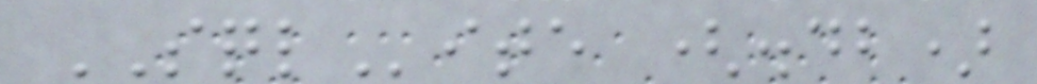SQLite (.db)
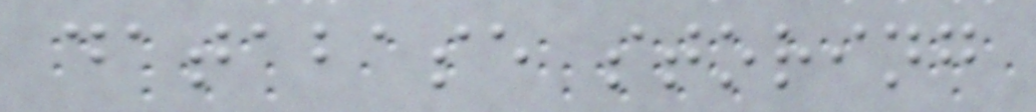database storing
